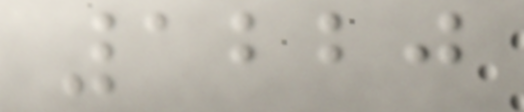1220
